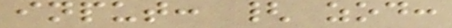input: { zod:
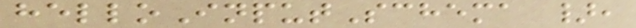helloInputSchema },
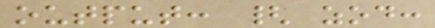output: { zod:
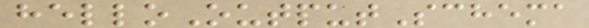helloOutputSchema
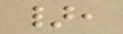},
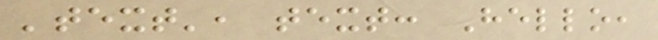'text', text: Hello,
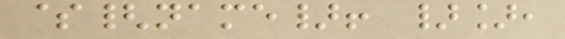${name}! }],
